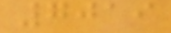7019
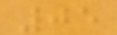05
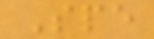Spe
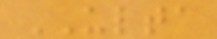ULTA
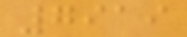7919
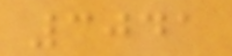3041
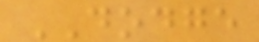DODGE
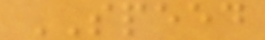SPEED
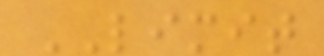LIMIT
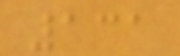131
